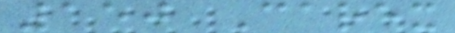150 Carex
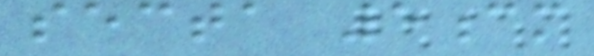secta 5cm
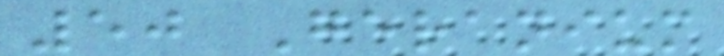50 Geranium
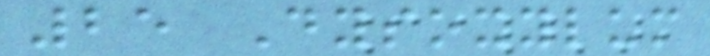25 Dysoxylum
